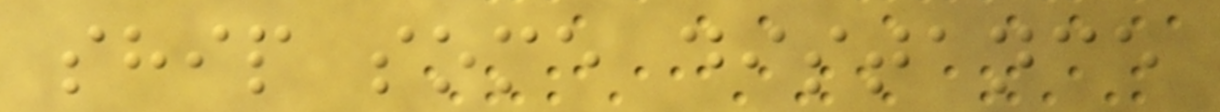ship some distance
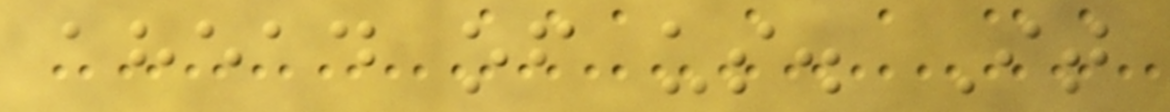ahead of us. It
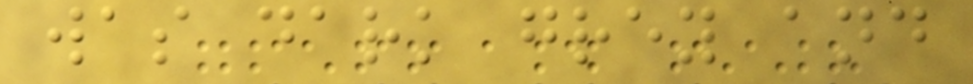was dark grey and
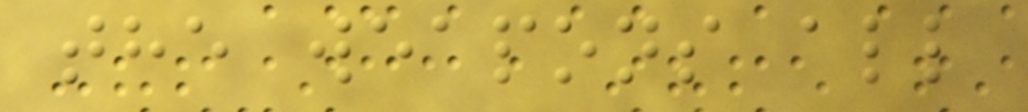the weapons all
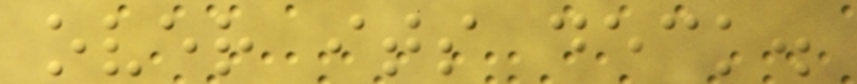over its deck.
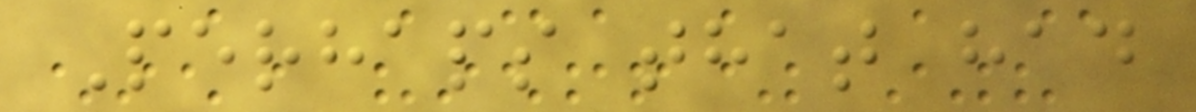Perhaps that had
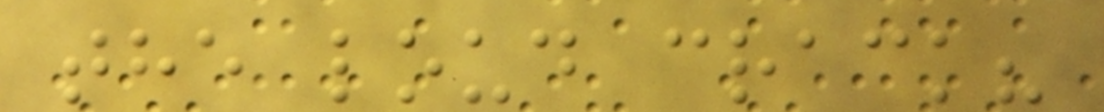the loud crack?
